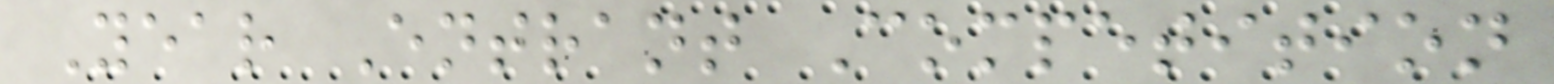Year Entrant Competition
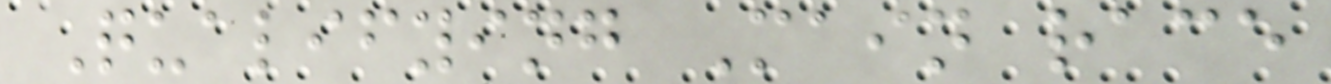Qualifying Main race
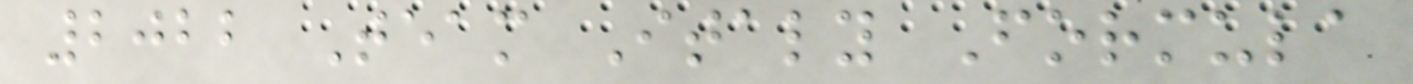2022 Team Italy Formula
